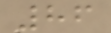86
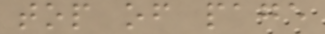top of page
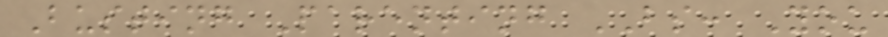Busting Parenting BS: You
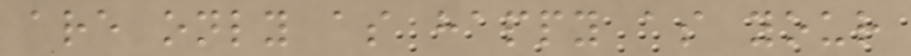are only as happy as your
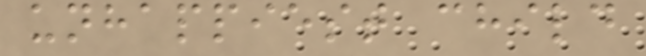unhappiest child
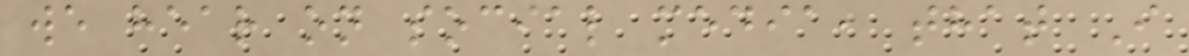we hear on social media, that I
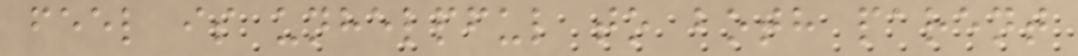feel is unhelpful to both parent
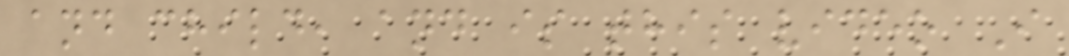and child, and is this video I
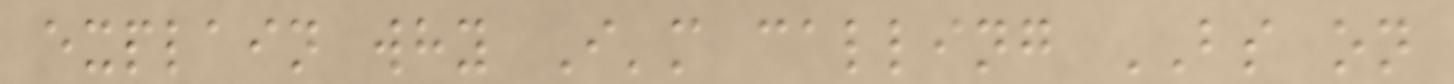explain why I'm calling BS on
